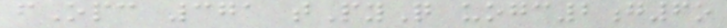fOpc 371 tPyQ uogc2g6o
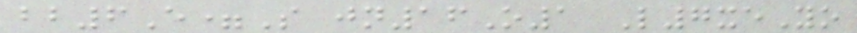bb6E=S jn16O1 L7xeYo
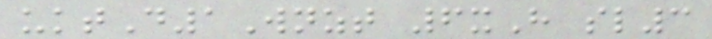uktD1Wnzt 6xH sl3
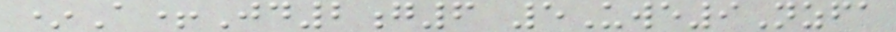*A+Jd2g6 5Uwe9Nzfa
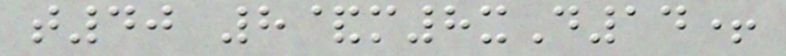t40 8&m8xD14+
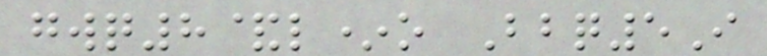gwq8&l*o Bbq5I
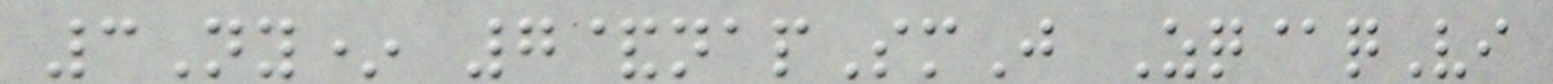3Ny* 7&napSmJ Zq@qVi
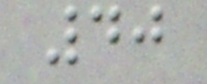40
